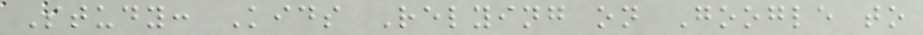Study: Kids Relying on Google to
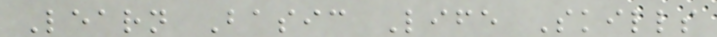Learn Basic Life Skills
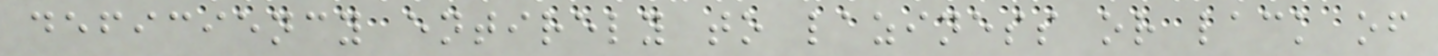deficiency entirely to laziness or lack of
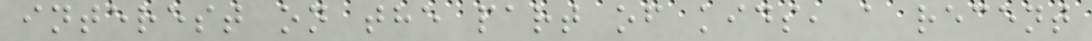interest on the part of kids, a recent
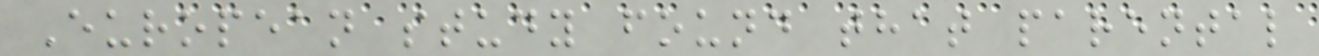European study found that parental
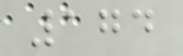174
